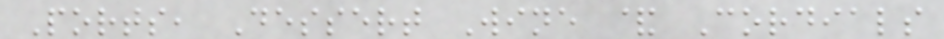Ports, Dessert Wine & Cordials
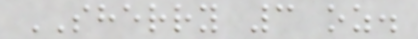SHERRY 3 oz.
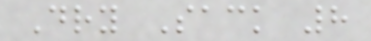Dry Sack 8
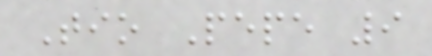Tio Pepe 9
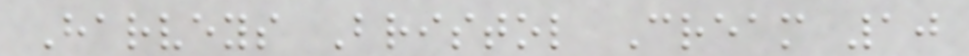Harveys Bristol Cream 10
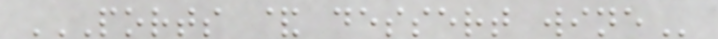PORTS & DESSERT WINE
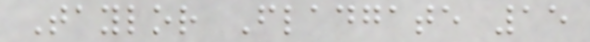Taylor Fladgate 15
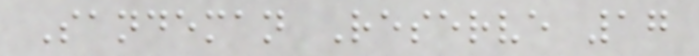Sandeman Reserve 17
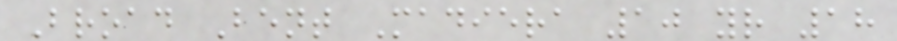Broad Bent Madiera 10 yr 18
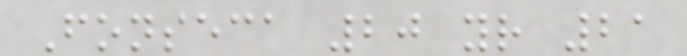Fonseca 20 yr 21
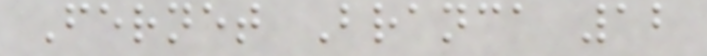Fernet Branca 12
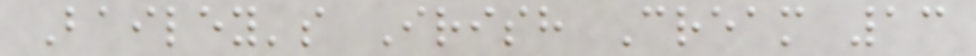Bailey's Irish Cream 13
